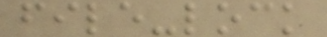file-lock
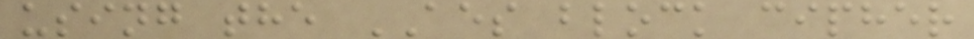using the AES block cipher
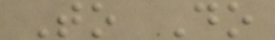To Do
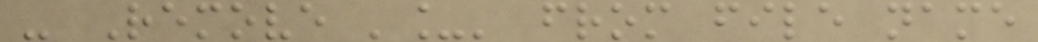- Remove '_' from file name
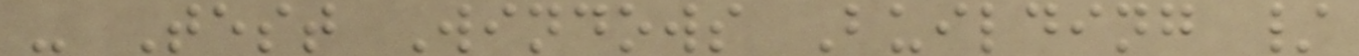- Test Windows Building /
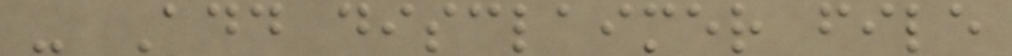- Add disclaimer file
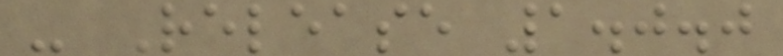- Release 1.0.0
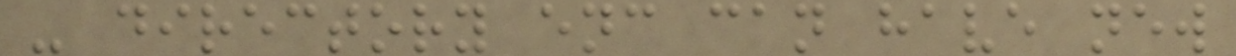- directory enc can have new
